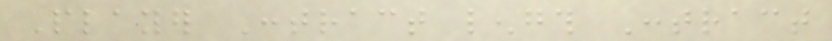Player Contract length Contract
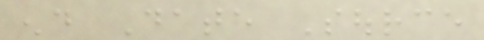end Date Source
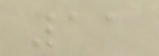11
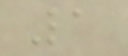1
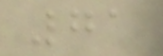71
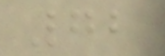72
